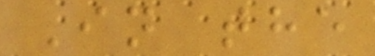In the
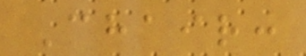Chair:
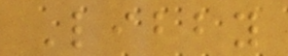Libby
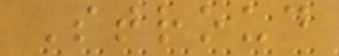Stroud
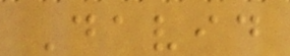David
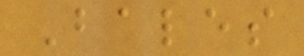Bales
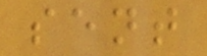sent
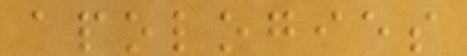apologies
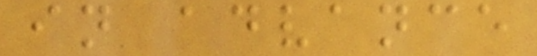in advance
